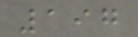197
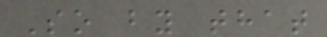So by that
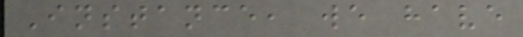Instance, we have
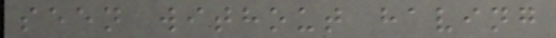seen without having
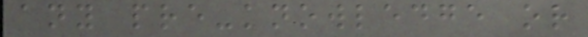any pre-knowledge or
